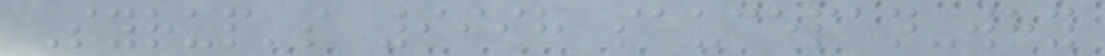Syrup's 9998 saucepan-why
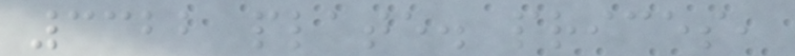3322 plate. prices,
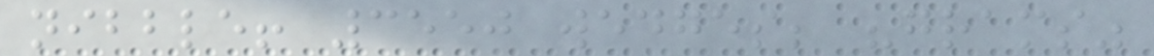nibble! 3550 wedges; "grams"
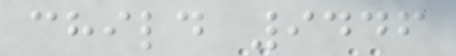child 9446
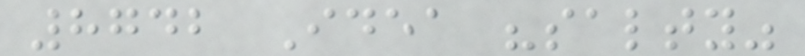8742 Idea "salty"
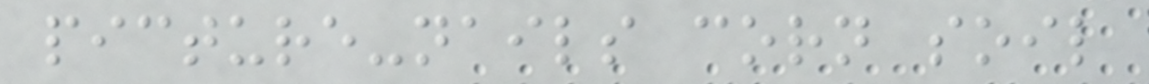picture-nails corn soil
